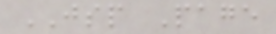JSP Page
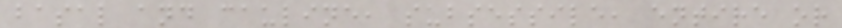basal and cauline, subsessile, entire or
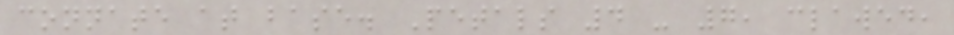connate at base. Petals 4 - 7, clawed,
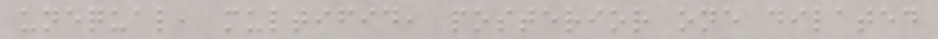unequal, multifid, posterior one dilated
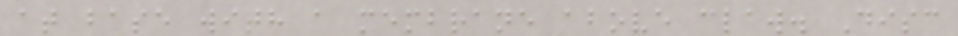at base with a membrane above claw. Disc
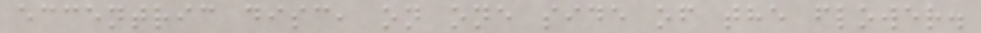eccentric disc, on one side of the flower.
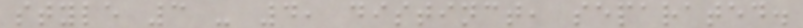style 3 - 4, distinct, separated.
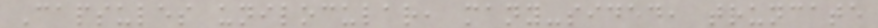Capsules unilocular, many-sided, truncate
